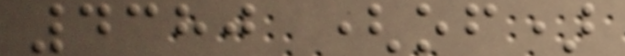4380 (of)
